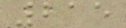215
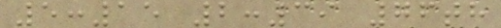5:15 2:39 76th
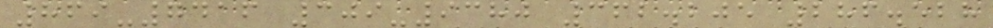869-7416 309-9380 362.205 286.528
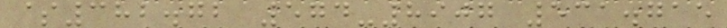$382.72 574-8907 531.715
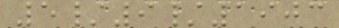5/9/1903
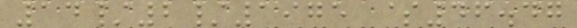14/2/1975 $46.47
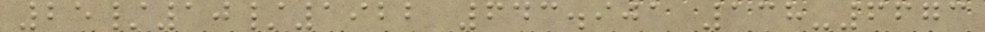25/10/1922 643.901 138-6673
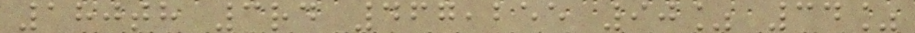180th 3rd 467,255 90% 34%
